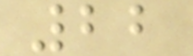22
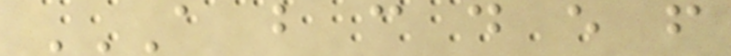A B C D E F
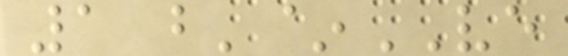1 b'~VE
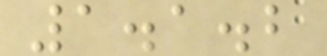1.1.2
